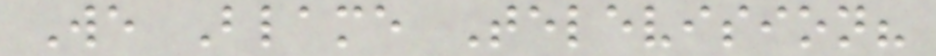We Blame Television?
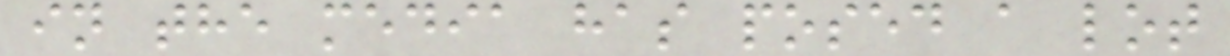in the media has posed a lot
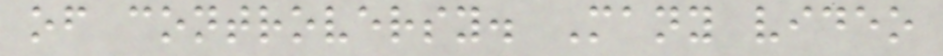of controversy. Many video
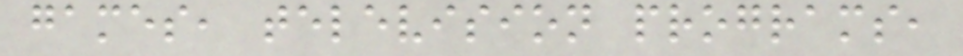games, television programs,
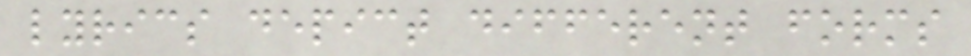lyrics depict different forms
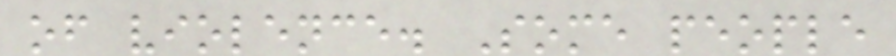of violence. Some people
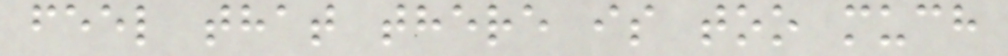feel that there is too much
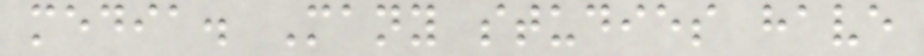media. Many studies have
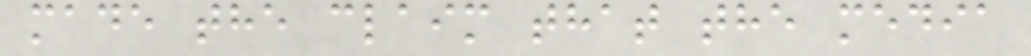made the claim that the media
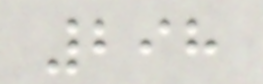298
